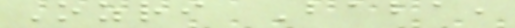Ozri Baba,
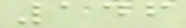146
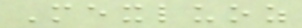Mexluoz
